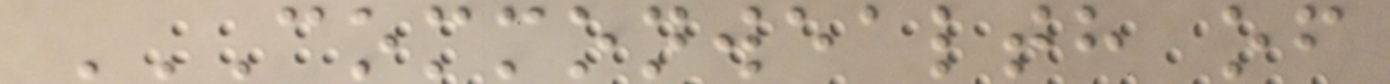COMMONWEALTH OF
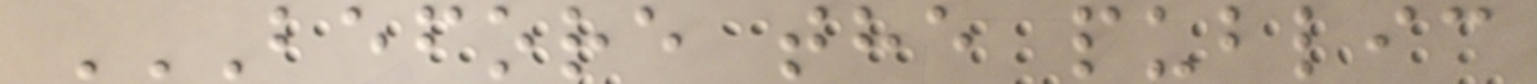BEFORE THE PUBLIC
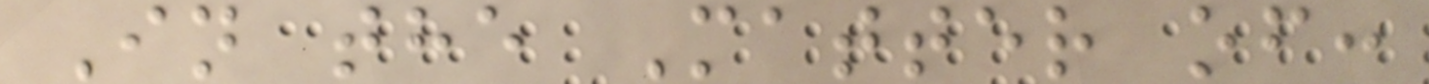In the Matter of:
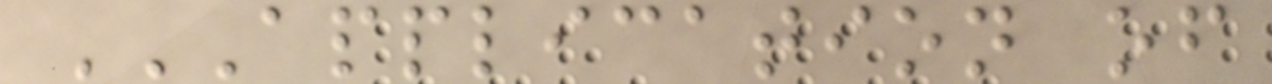APPLICATION OF
